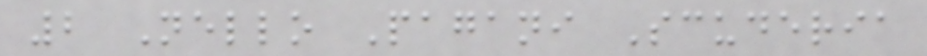2 Nello Pagani Scuderia
